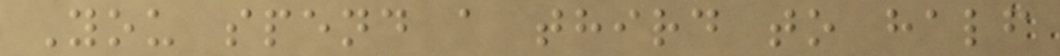You spend a third to half
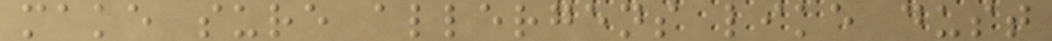make sure allergens like dust
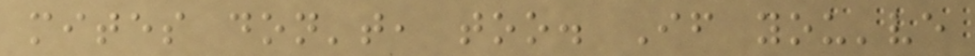mites don't, too. If you've
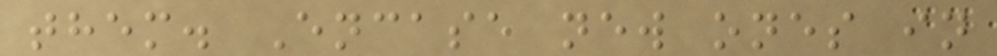them. Encase new ones in
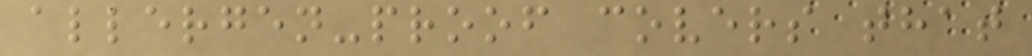allergen-proof covers that
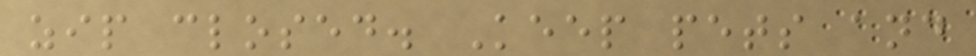zip closed. Keep pets and
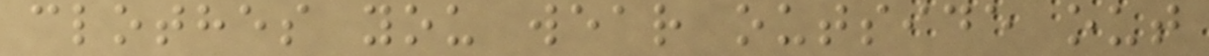clothes you wear outside out
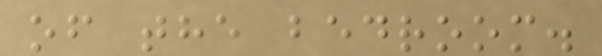of the bedroom.
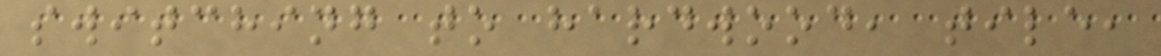switching to hardwood, tile,
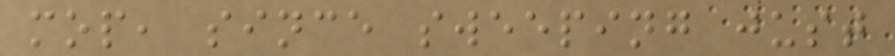mop, since sweeping just
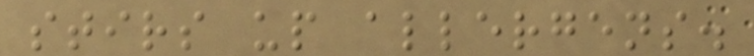stirs up allergens.
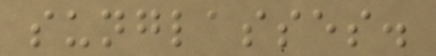sunglasses.
